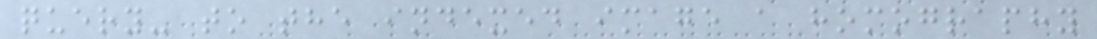query- to the indexed image a homography
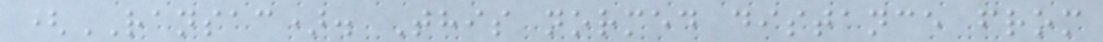(RANSAC). This normed distance from
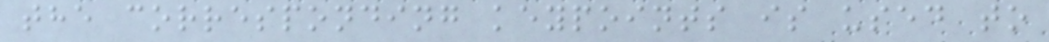the corresponding keypoints is used to
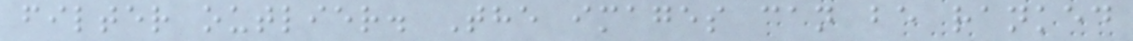filter outlier. The images can be ranked
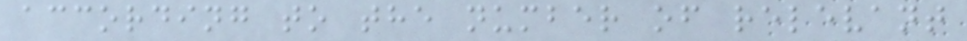according to the number of relevant
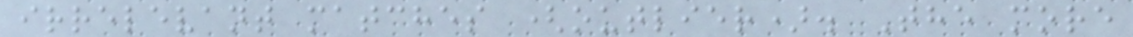irrelevant matches (outlier). The more
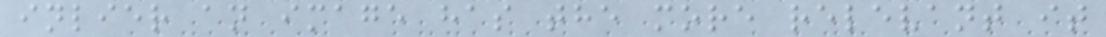inlier an image has the more relevant it
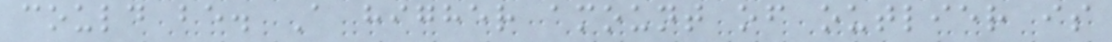could be. A higher amount of outlier is
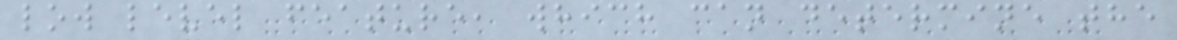low level feature, which can determine the
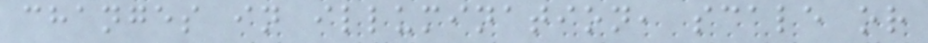changes in illumination, scale or
